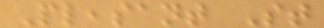Pleasant St
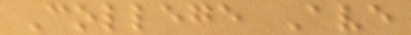College Ave
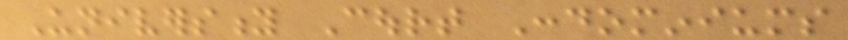University Court Condominiums
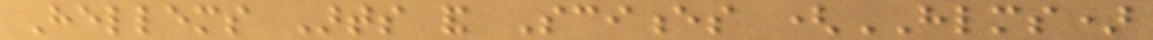Hellems Arts and Sciences (HLMS)
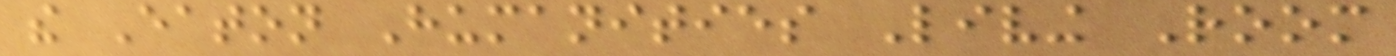the Eaton Humanities Living Room
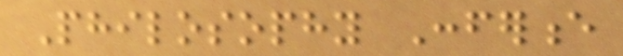Philosophy Conference
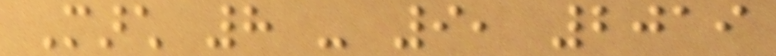March 8 - 9, 2019
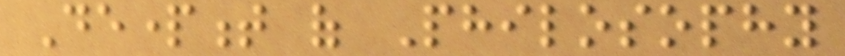Department of Philosophy
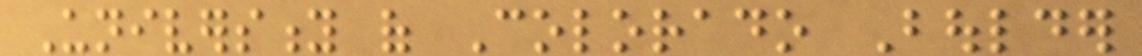University of Colorado Boulder
